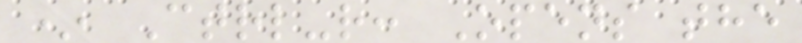* Ctrl-r: Opens the
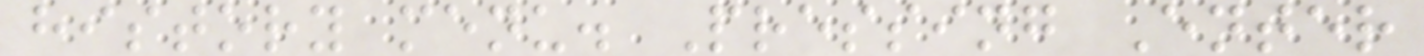history menu. Pressing Enter
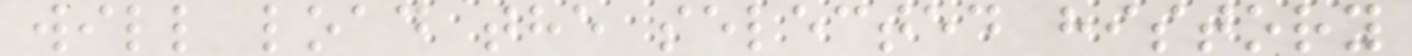will load the selected history
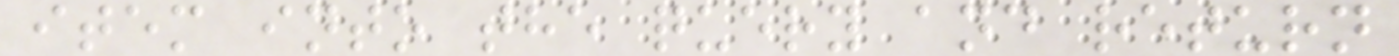item into the query and return
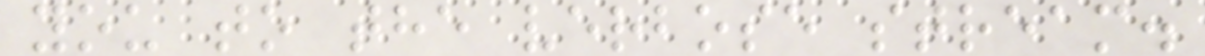you to the verbose stream.
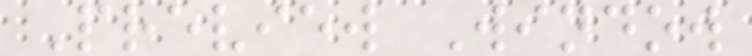Preview Window
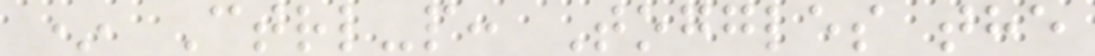* Ctrl-p: Toggles the
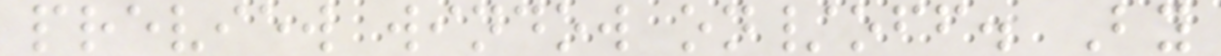preview window on/off. By
